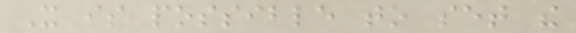It is possible to set the
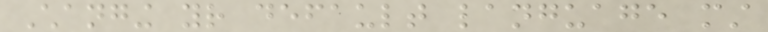Changing your default language must
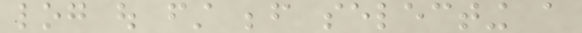log out first before selecting a
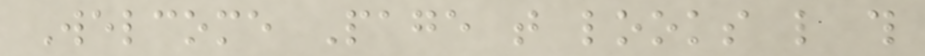Welcome Page that looks like this
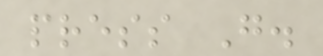press Go.
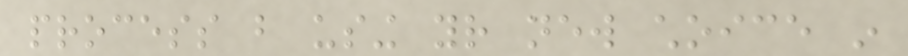process but using your new choice in
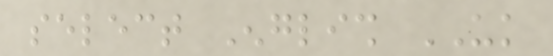select English UK
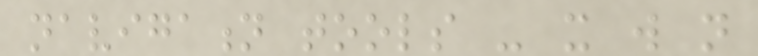navigation tools - it will not
